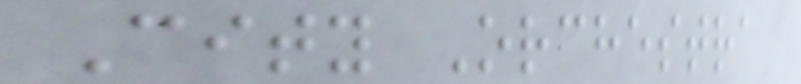City Orchestra
